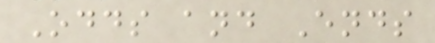Odds and Ends
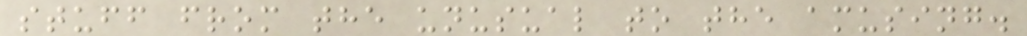stuff from the unusual to the amusing.
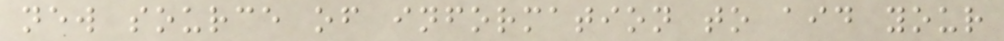new source of information to aid your
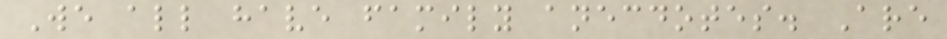We all have family anecdotes. Are
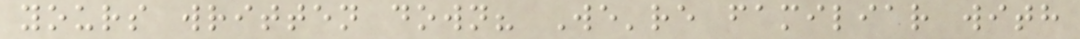yours written down? We're familiar with
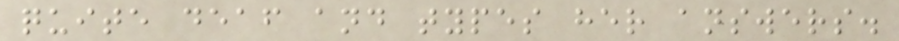quite deaf and types her answers.
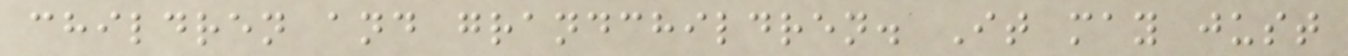children and grandchildren. It may just
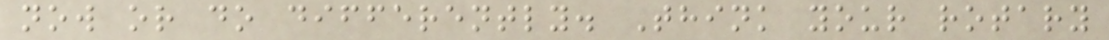now or do differently. Think your rotary
